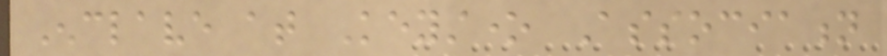Enclave at Keystone Association
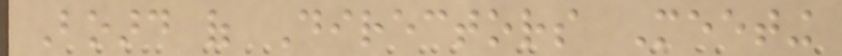Board of Directors Meeting
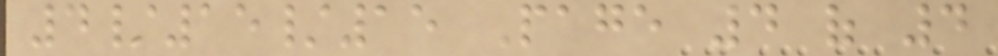4/15/15 Page 4 of 4
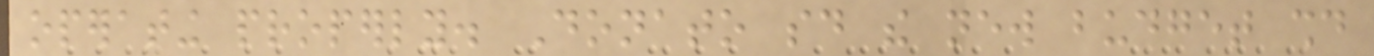operating properly. Donato said the new budget should
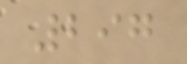297
